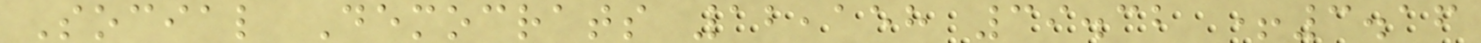Social Democrats 12,158 39.32 +3.16
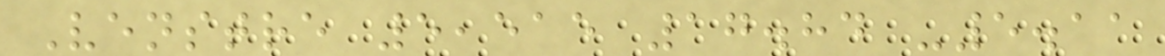Venstre 5,515 17.84 -5.11
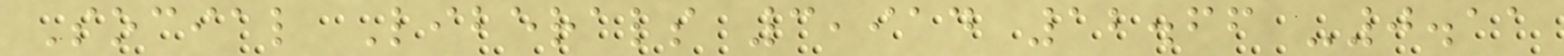Social Liberals 3,914 12.66 -0.11
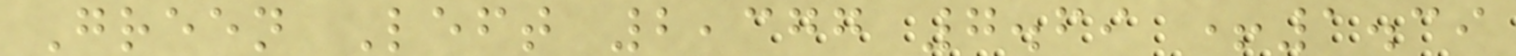Green Left 2,377 7.69 +1.39
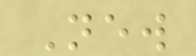New
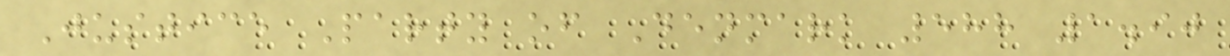Justice Party of Denmark 588 1.90
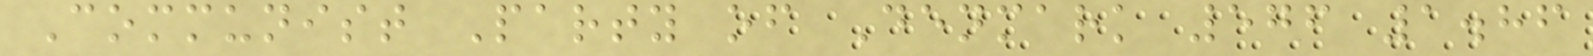Communist Party of Denmark 576 1.86
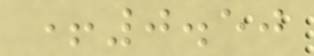+0.50
